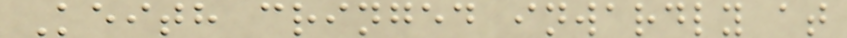Keith cringed inwardly at
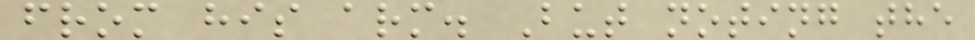from his arm. But noting the
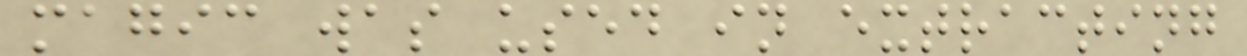magic was used in extracting
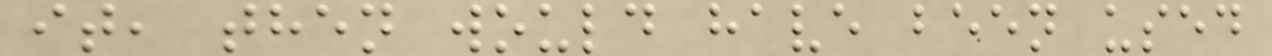it, then would have been used
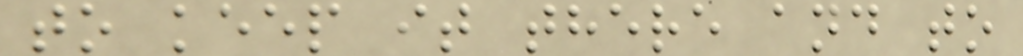to keep it there and to
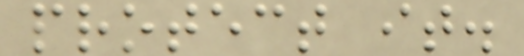protect it.
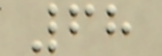68
